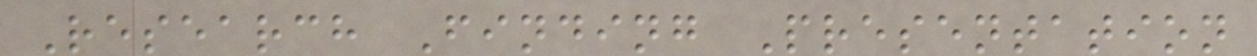Research Finding Presentation
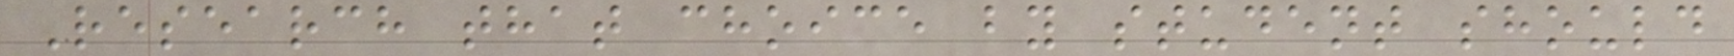Research that choice by student should
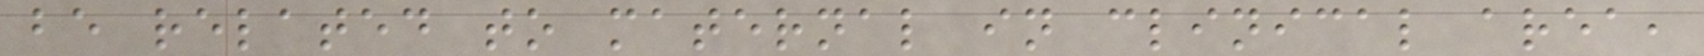be related to maternal in clinical area,
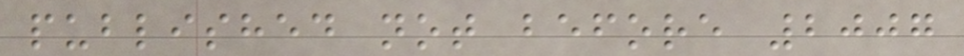published not before 2007
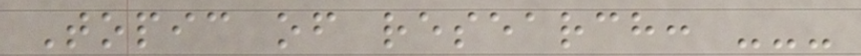Topic of research: ---
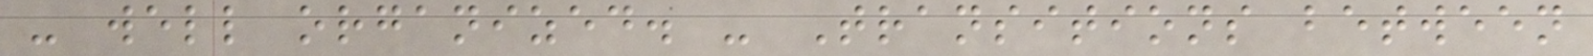- well organized. - Transitions between
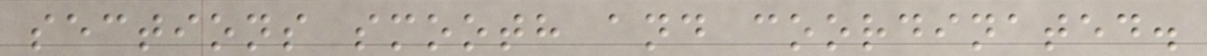sections smooth and coordinated.
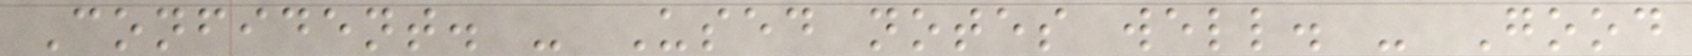Confident. - Used notes well. - Good
